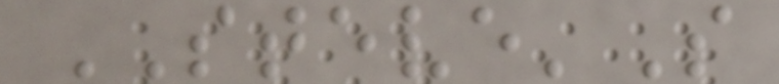STEVE'S
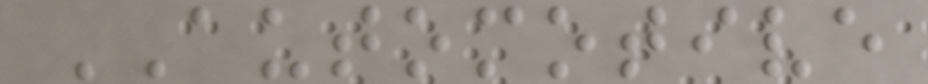AUTOMOTIVE
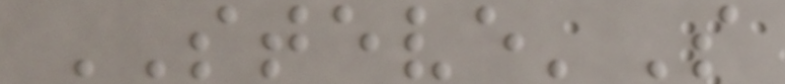STEVE'S
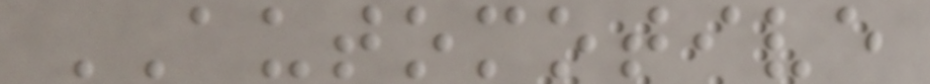AUTOMOTIVE
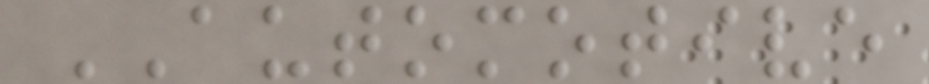AUTOMOTIVE
